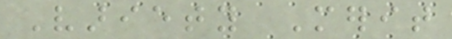Variety Merit
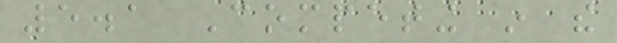5.1 Competing in the
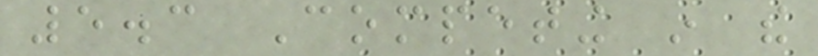5.3 Competing in the
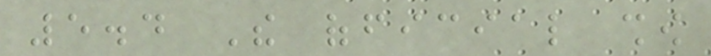5.4 The official show
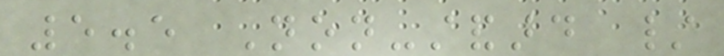5.5 Non-standard /
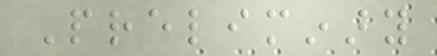Preliminary
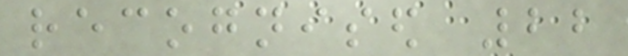recognised 22
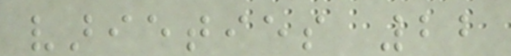varieties 22
